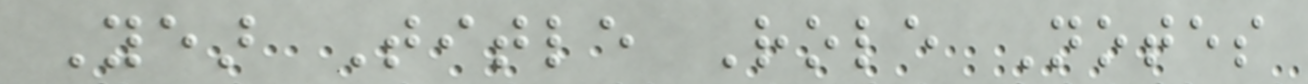Year Title Role Notes
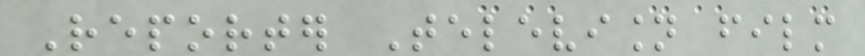Reporter Television film
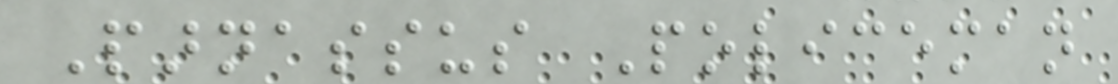Parnassus Policeman
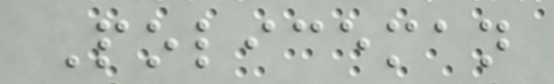Policeman
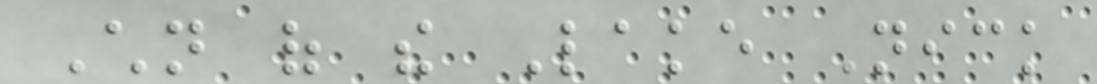Children of the Lake Nick
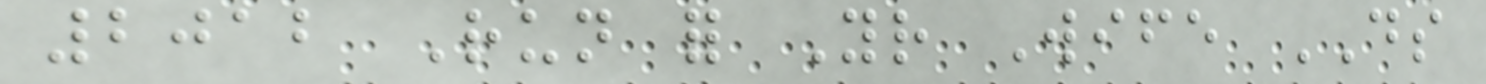2012 Run for Your Wife DS
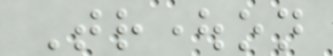Troughton
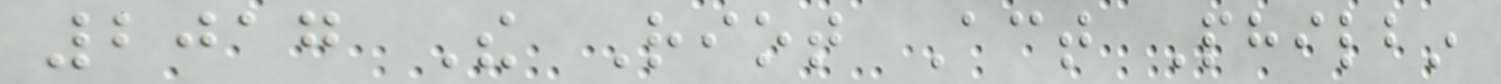2017 The Riot Act Philbin
